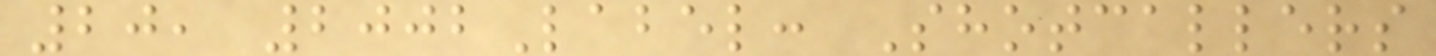20, 2002Label: Shotcallers
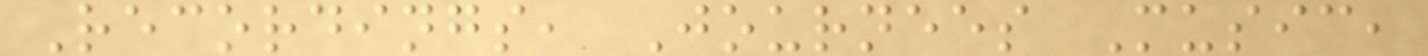Recordings, Journees Music,
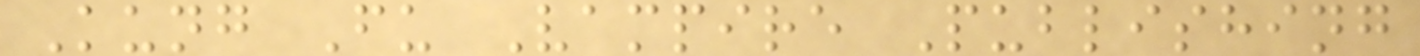Kung Fu Vampire Publishing
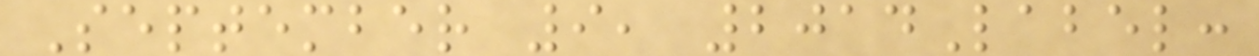September 9, 2014Label:
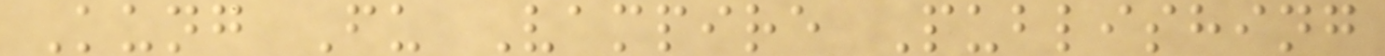Kung Fu Vampire Publishing
